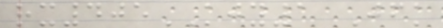rx405KJY1 Jfk
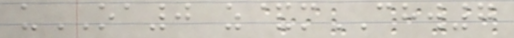uOA0 z&mCHW7
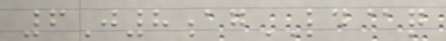6J8agLD@q
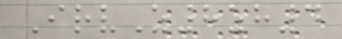IrvZ8zh4
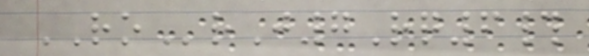ROrJ7Rq6#
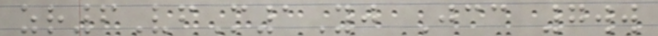zr6VfM1Yj Jcc 7ww
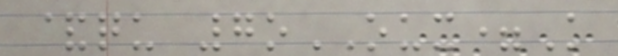&qu 7oOUX=K
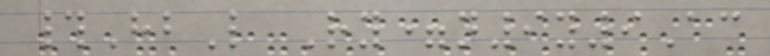#HbL Ry=n9y9Ac
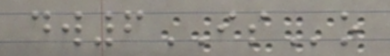dw6ISo
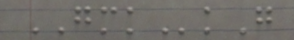GMKkG
